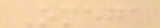Omega
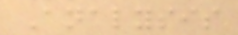Analysis
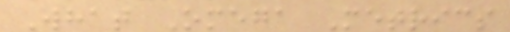What Omega Metrics
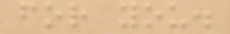for you.
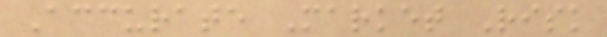Accurate Market Risk
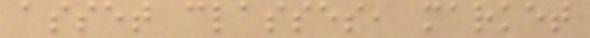asset classes, market
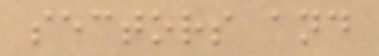sectors and
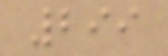299
